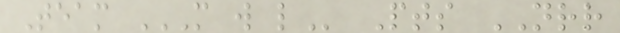Team M W L Pts NRR
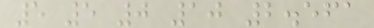5 5 0 10 2.561
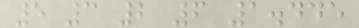5 3 2 6 1.445
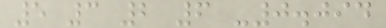5 3 2 6 -0.094
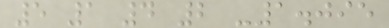5 1 4 2 -1.095
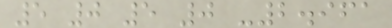5 0 5 0 -2.961
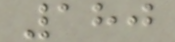180
